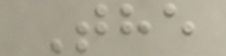The
